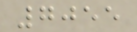7055
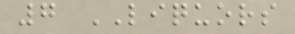7 LIQUORS
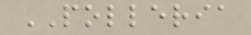POLLERIA
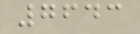7643
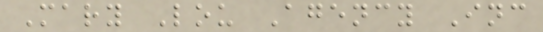Mary Lou Agency Inc
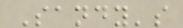Sandy's
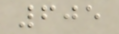605
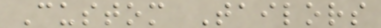Custom Tailors
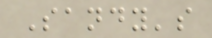Sandy's
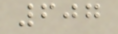607
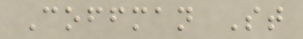Coffman St
